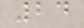24
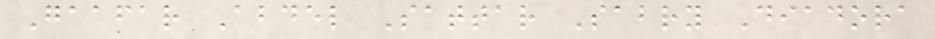Gaafar Abdel Sattar Sabry Diadora
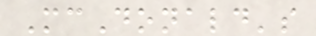McDonald's
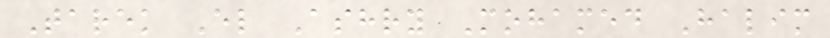Tarek El Ashry Mohamed Halim
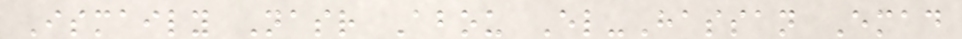Ismaily Nasr Abou El-Hassan Emad
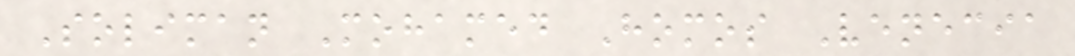Soliman Mohamed Homos Venecia
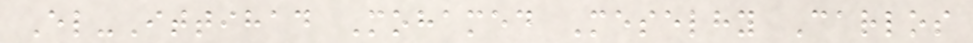El-Ittihad Mohamed Meselhy Carlos
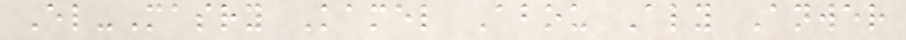El-Masry Kamel Abou Aly Anwer
